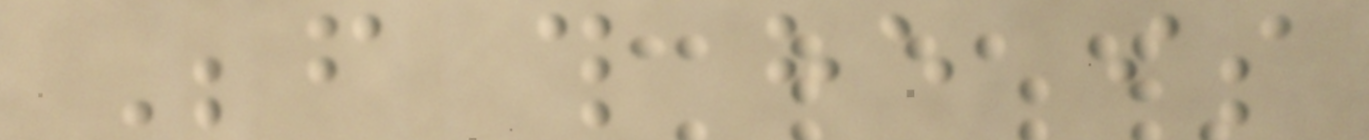Before this he is
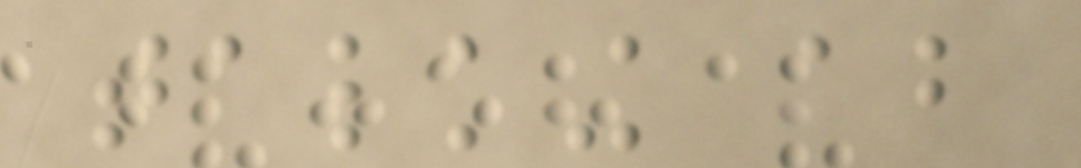talking about
